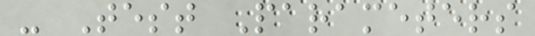- Test Parameters
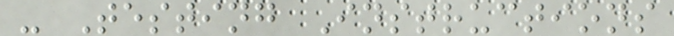- Testing Instructions
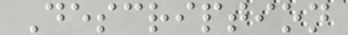Description
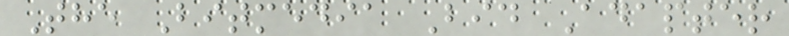The Bitmedia Bid Adapter
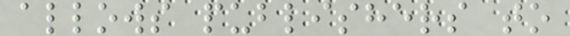allows publishers to
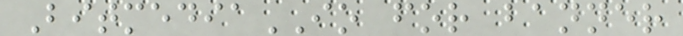BitmediaIO for banner
